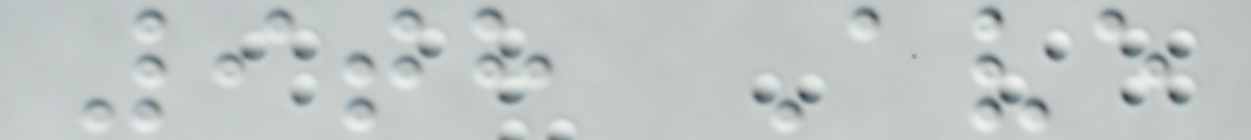9th Ave
